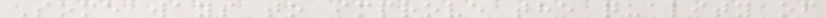Some ways to improve the quality of
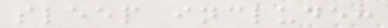sleep include:
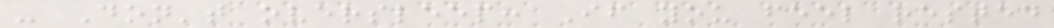- Don't oversleep: If you feel rested
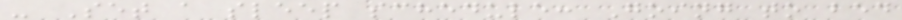- Set a sleep schedule: Going to bed
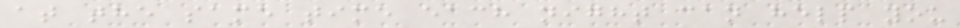at the same time each night can help you
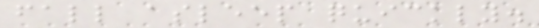fall asleep quickly.
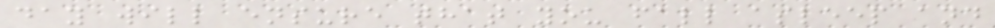day will ensure that you fall asleep and
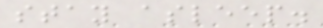stay asleep.
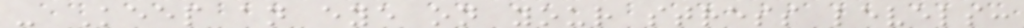- Keep an eye on your stress levels:
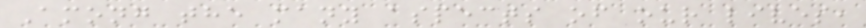Among the many aspects of our lives,
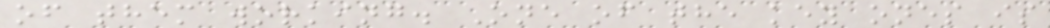of them working. One of the key ones is
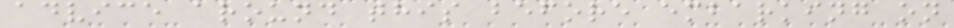advice around this before embarking on
